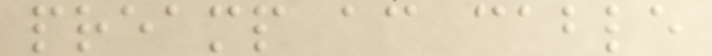preamp ac cable
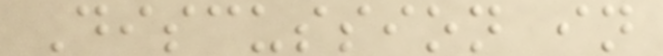Discussion in
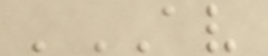'AV
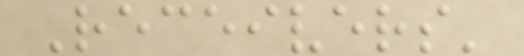Receivers'
